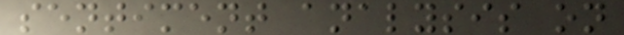sentiment analysis on
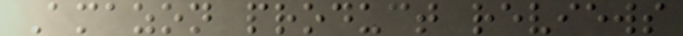Amazon product reviews
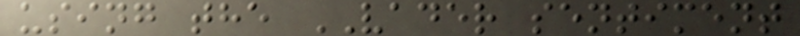using the VADER sentiment
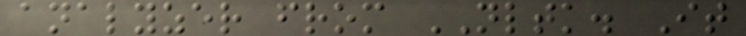analyzer from NLTK. It
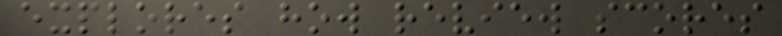explores how review scores
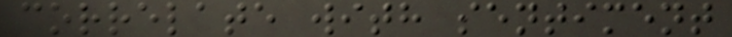correlate with sentiment
